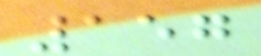157
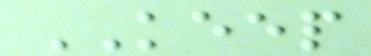KEEP
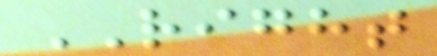RIGHT
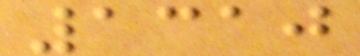1310
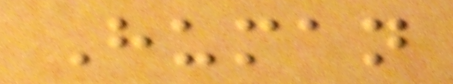Human
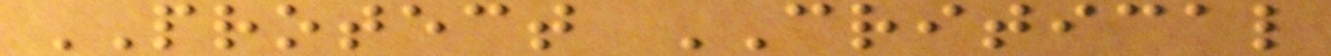PROTECT CRITICAL
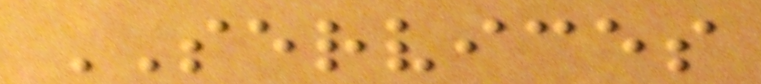SERVICES
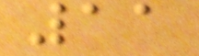11
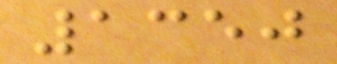1350
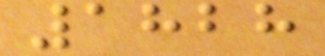1828
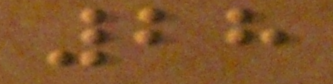28
